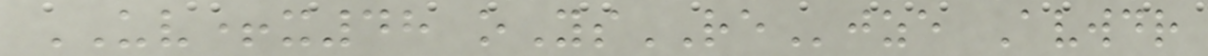UV+x48 oYsREjze Avwdr
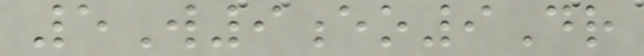5W9eo9Dr
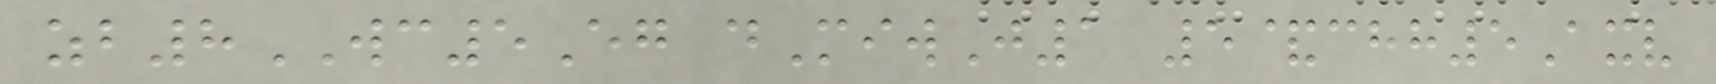zb8WC5Eg dMiwJ1 5&chh5Axv
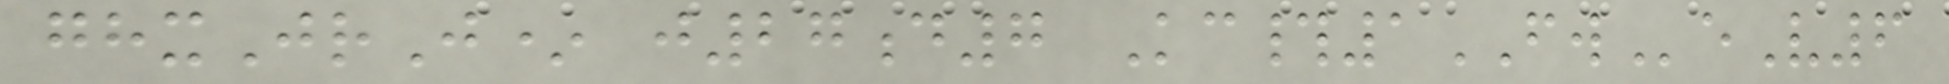ghxJrJ* j27d7 Kc#1FWeV6
